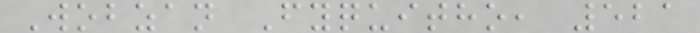Wobzan Fyquitho, 521
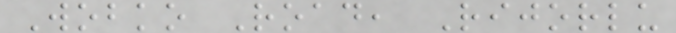Wobko Road, Rijorlu
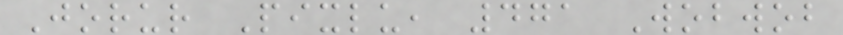Jorur Pixlu, 471 Wobwob
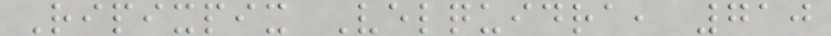Ripixpix Velquidra, 710
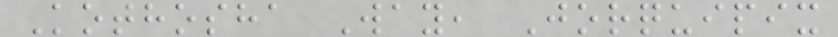Kothosha Way, Jorquipix
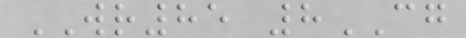WR85 8CG
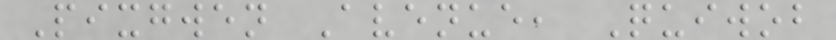Pixgwen Avenue, Quiwob
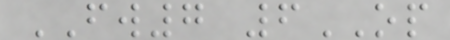FW7 6OP
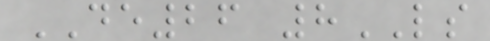DE26 8LS
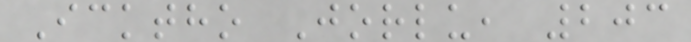Icktho Jorlu, 203
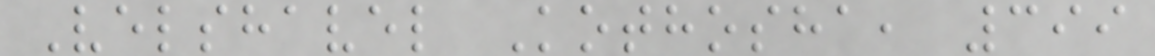Velshavel Kothosha, 399
